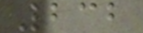232
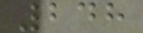248
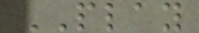PLAY
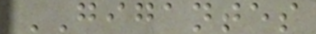GIGANTES
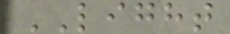LIGHT
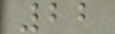22
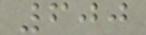600
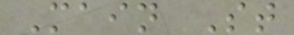Main St
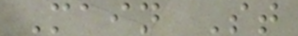Main St
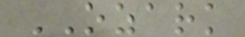OZARK
